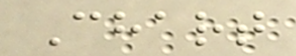Chart
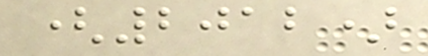(2012)
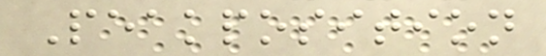Peakposition
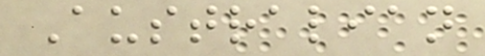Australian
